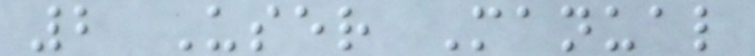2 User Manual
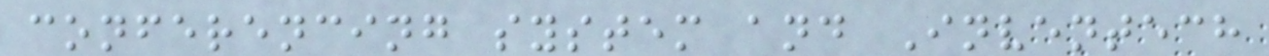conferencing system and Inventech
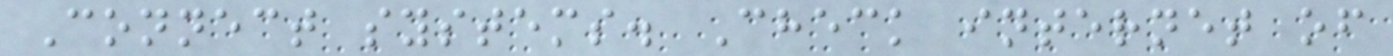Connect systems. Check internet of
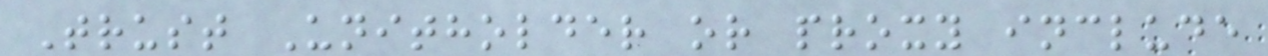Trust Unitholder or proxy include
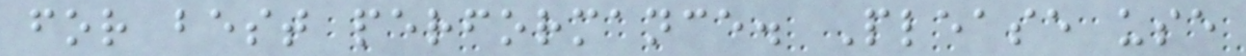for best performance. Please use
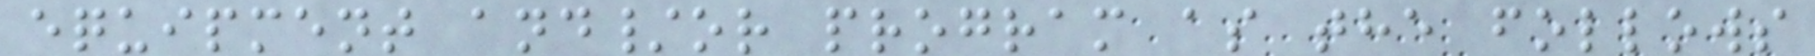equipment and/or program as the follows
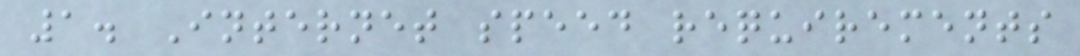1. Internet speed requirements
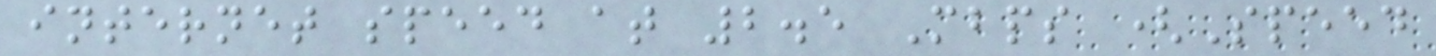internet speed at 2.5 Mbps (Speed
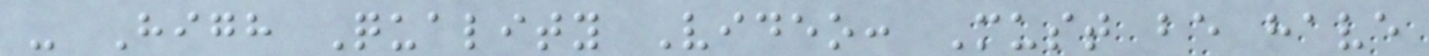- High Quality Video: Must be have
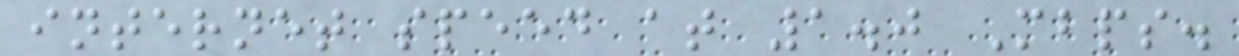internet speed at 1.0 Mbps.
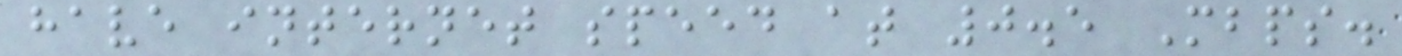have internet speed at 0.5 Mbps.
